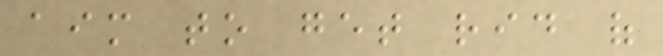aim to get rid of
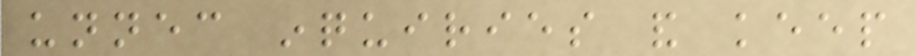unnecessary inquiries and keep
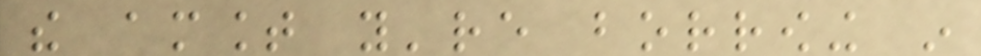the amount you're borrowing in
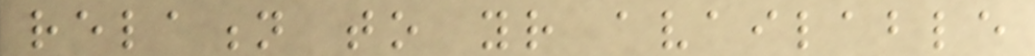relation to your available
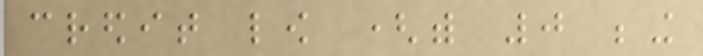credit low (with 0 being
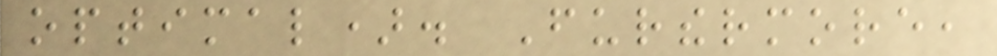optimal). Furthermore,
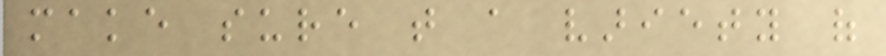make sure that a variety of
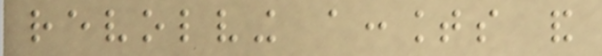revolving accounts and
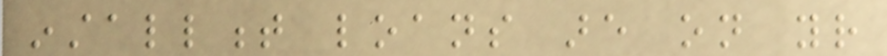installment loans are on your
